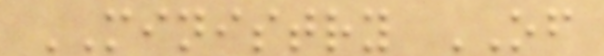MINISTRY OF
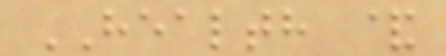HEALTH &
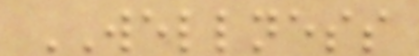WELLNESS
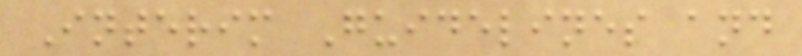Interim Guidelines and
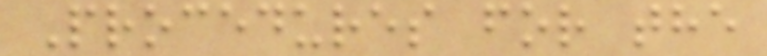Procedures for the
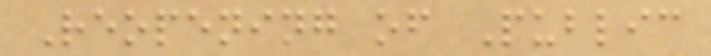Reopening of Public
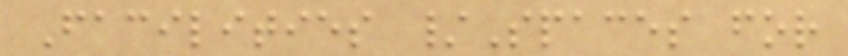Facilities /Spaces for
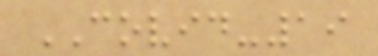COVID-19
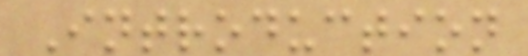Introduction
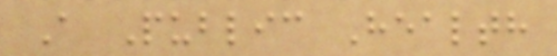A Public Health
